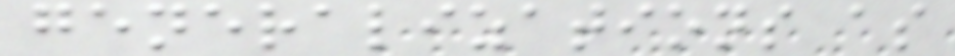generalizations as
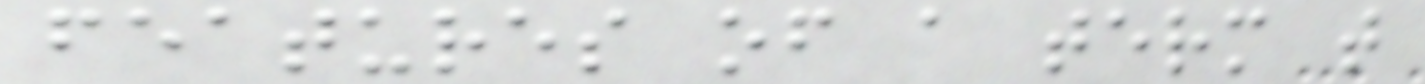features of a term t
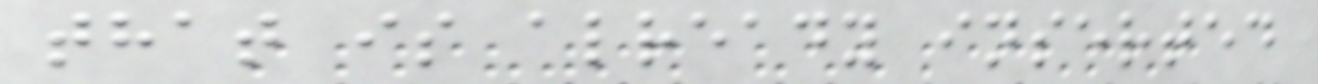that is already inserted
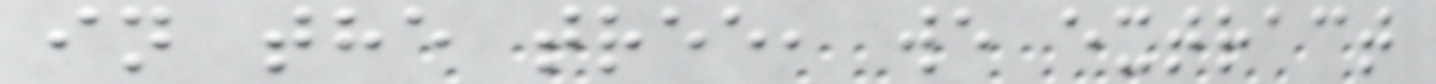in the tree, we extract
